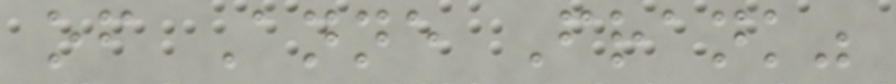of Anne Frank"
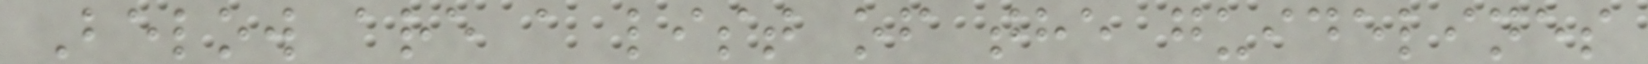Below are a list of the guidelines
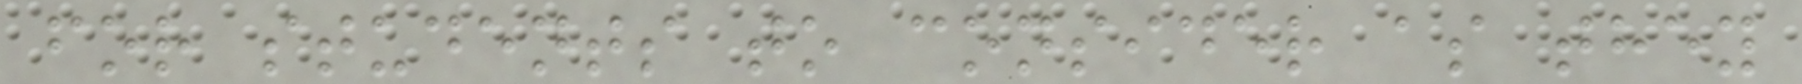for students to consider as they
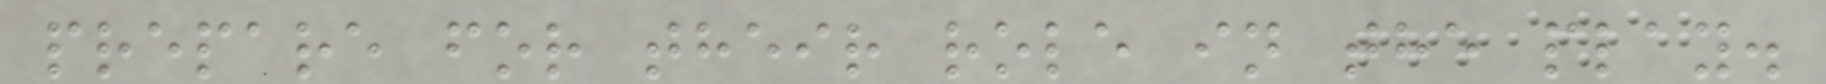prepare for their role in the play.
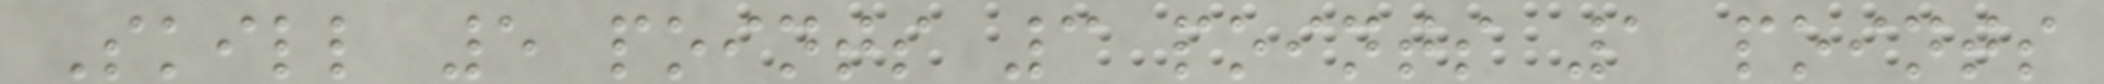Skill 5 points 3 points 1 points
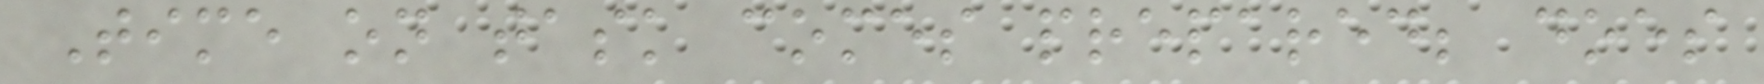Time on task comes prepared; does
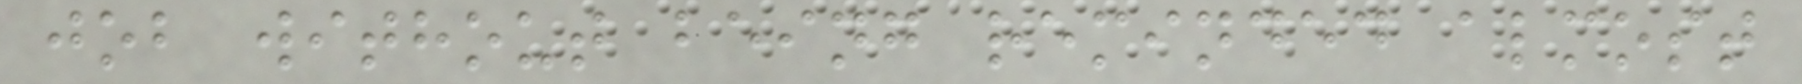job without being reminded almost
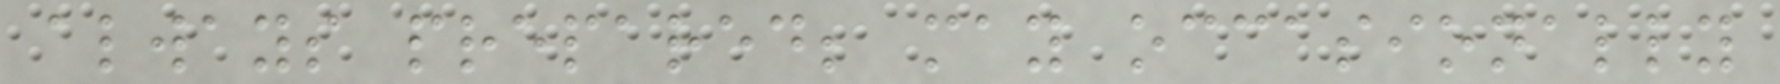always prepared; may occasionally
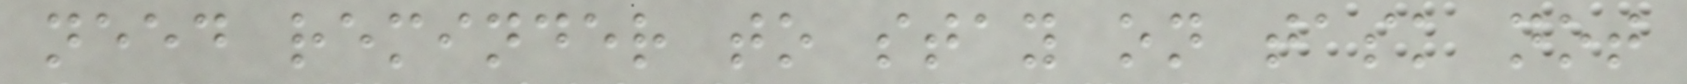need reminder to stay on task not
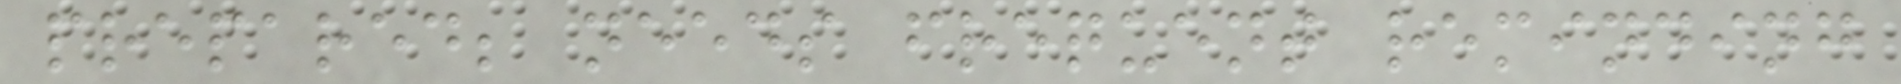prepared; needs frequent reminding
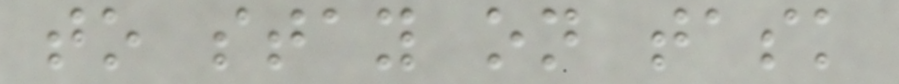to stay on task
